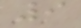9
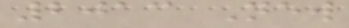2013 New
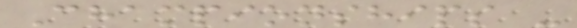Championships -
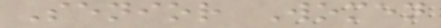Senior Women
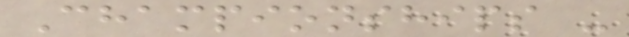Championships -
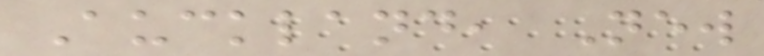Auckland, New
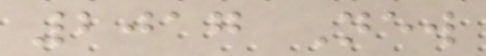2017 New
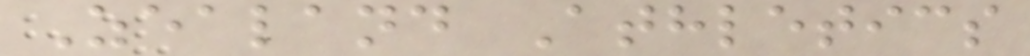Zealand Athletics
